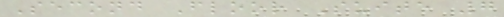Second Floor Suite 7
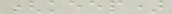(keep)
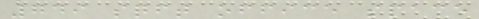749 sqft office space
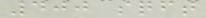400 sqft
